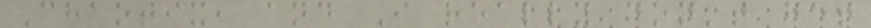Chaotix, and I really don't get
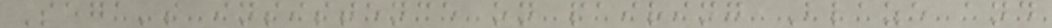Sega's insistence on pairing Blaze and
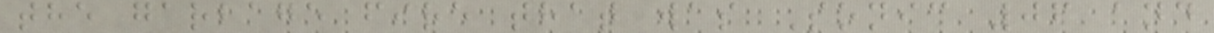the garbage fire that was Sonic 06 and
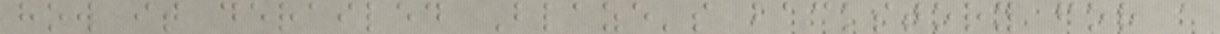how it derailed Blaze's backstory for a
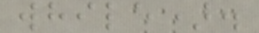while).
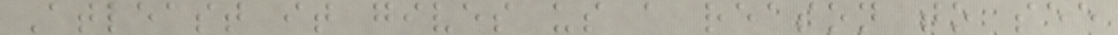Atleast it gives us a reason to see
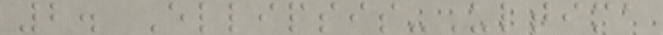2. Ellipsis-Ultima
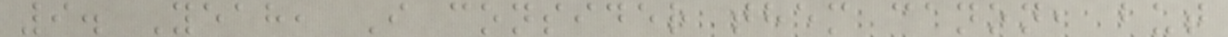9. Yeah, I consider them canon, but
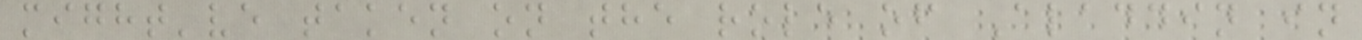might've taken on the role of Aladdin in
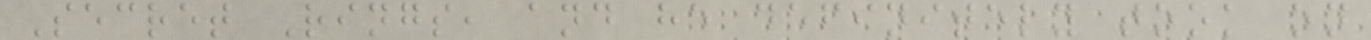Secret Rings, and he definitely took on
